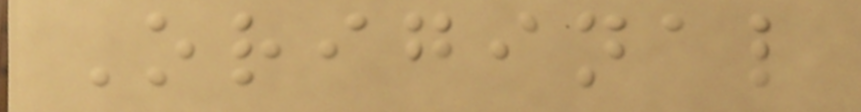Original
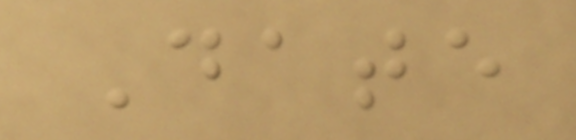Date
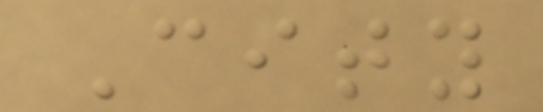City
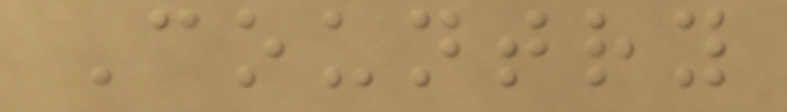Country
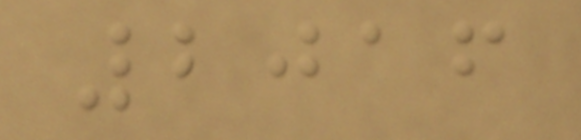2016
